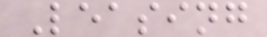Leasing
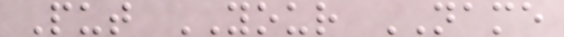Put YOUR NAME
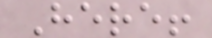Here!
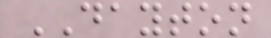DAYTON
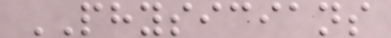PHYSICIANS
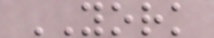YORK
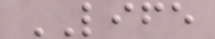LIFE
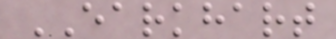EARKHART
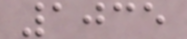1035
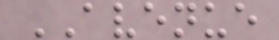AVENUE
